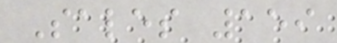Sales 159
